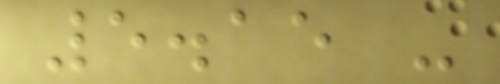5.15 -
